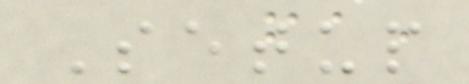Setup
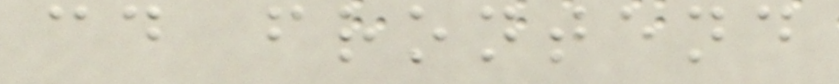cd frontend
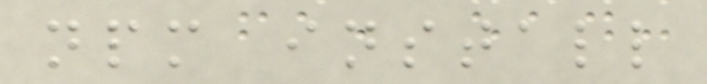npm install
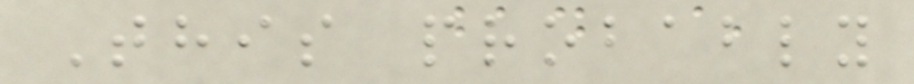This probably
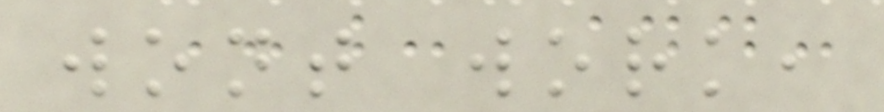wont work,
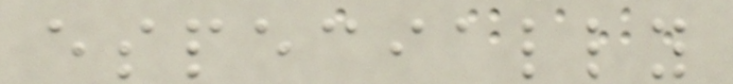especially
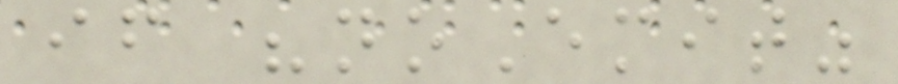if "noEmit"
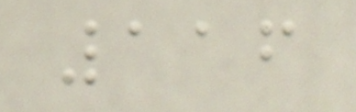116
